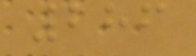286
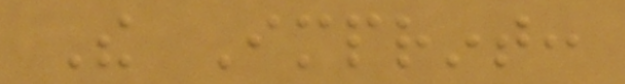The Imprint:
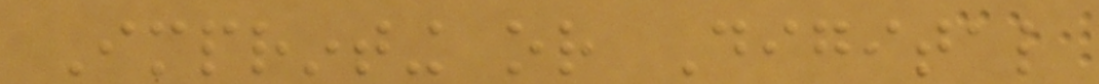Imprinting or Digital
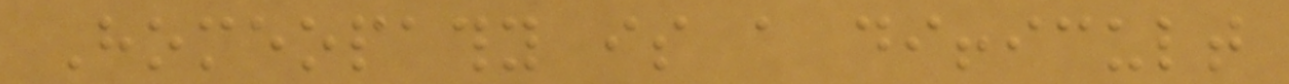Homeopathy is a difficult
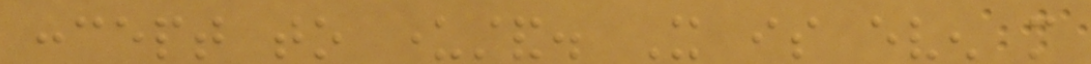concept to understand. It is even more
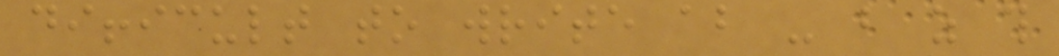difficult to write about - but as this
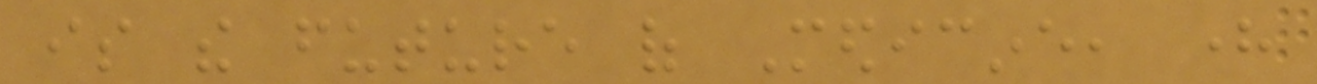is the future of Medicine, here
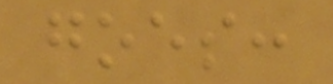goes:
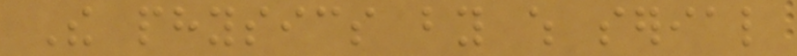The physics by which serial
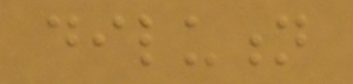dilution
